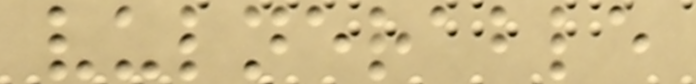vulnerable
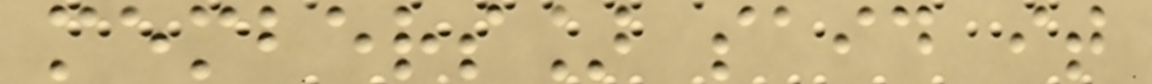members] said it
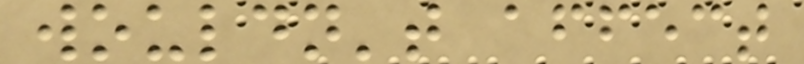wouldn't affect
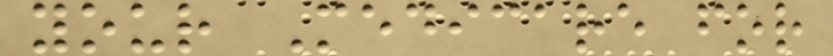your Medicare for
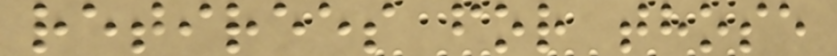retirees for those
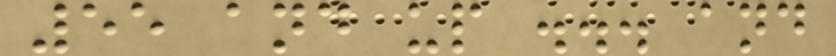55 and up ... and
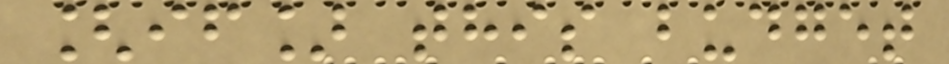[if] this budget
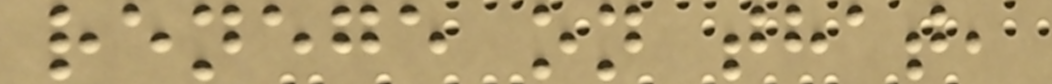renege on that,
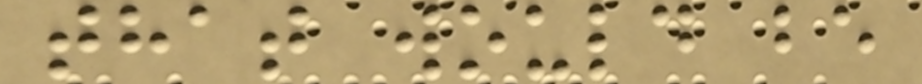that would be
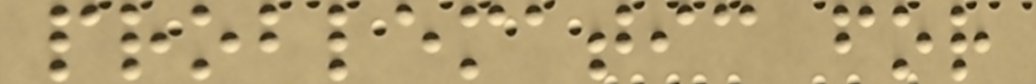problematic for
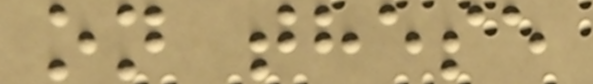on these
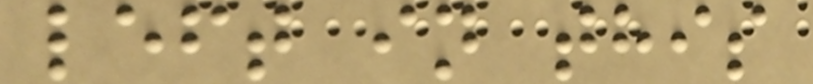left in this
